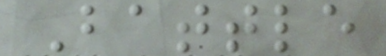Battle
